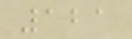121
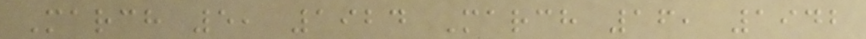March 5, 1924 March 16, 1942
